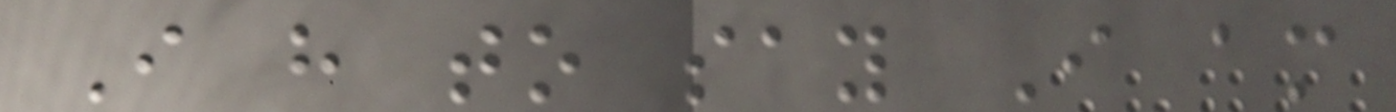I have to say I am
